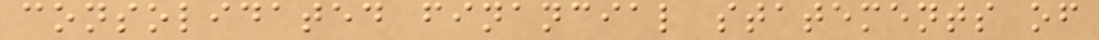consolidated financial statements of
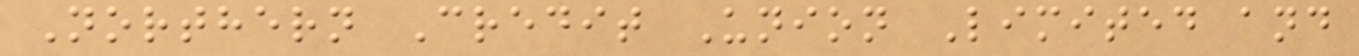Northern Credit Union Limited and
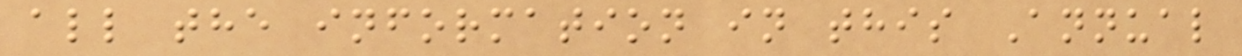all the information in this Annual
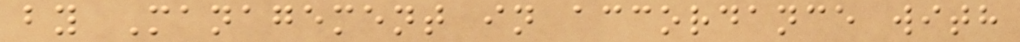by Management in accordance with
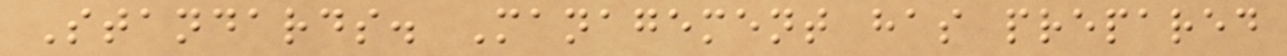Standards. Management has prepared
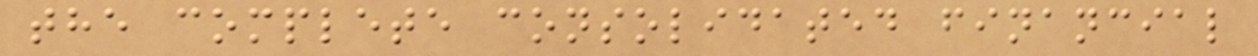the complete consolidated financial
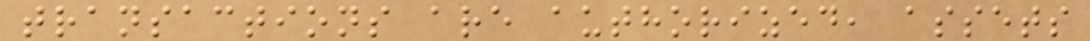transactions are authorized, assets
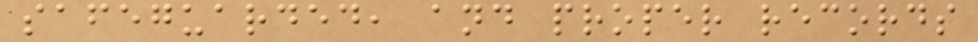safeguarded, and proper records
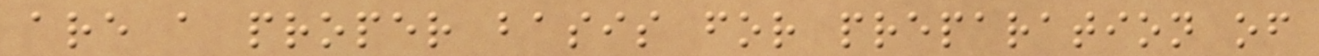are a proper basis for preparation of
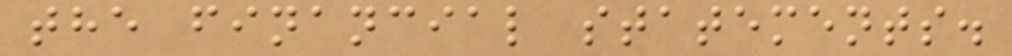the financial statements.
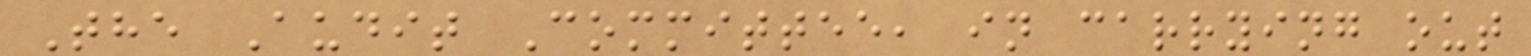The Audit Committee, in carrying out
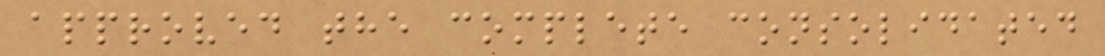approved the complete consolidated
